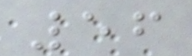56
